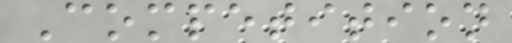Competition
